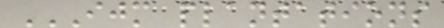IJM PLANTATIONS
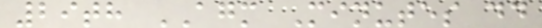29th AGM Minutes dd
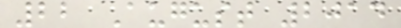22 August 2014
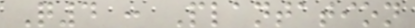Q4 : Plantation
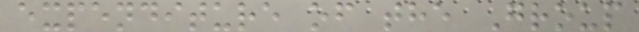expenditure of the Group
